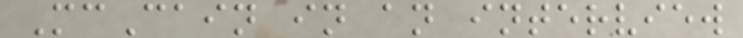McCain in an interview
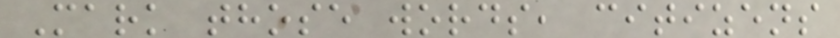Mark those words, citizens
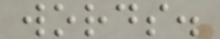words.
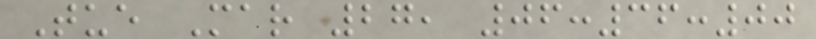Tue Mar 27, 06:36:00
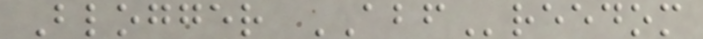Blogger ABFreedom
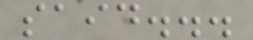said...
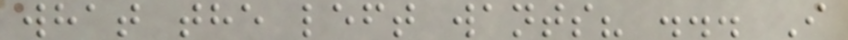what the left wants? ... I
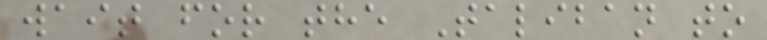wait for the Taliban to
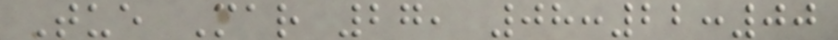Tue Mar 27, 08:22:00
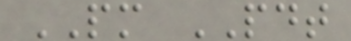PM PDT
